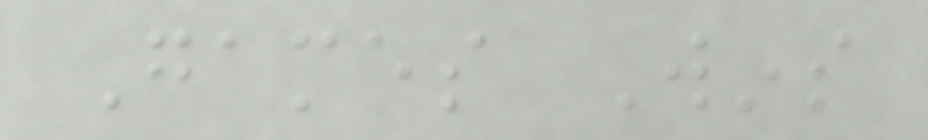Games Wins
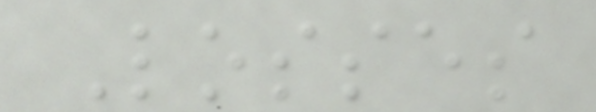Losses
